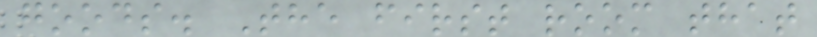goods. The first room that
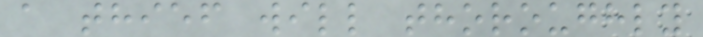a thief will thoroughly
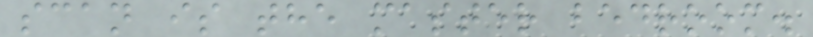scan is the master bedroom.
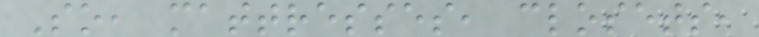So, mattresses, closets,
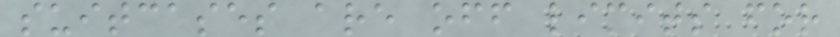suitcases are off limits for
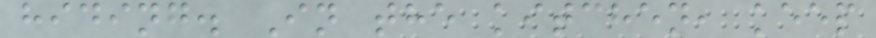hiding. In the kitchen, keep
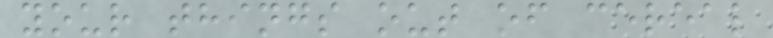your things out of cereal
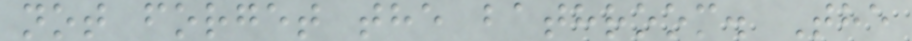not forget the bathroom. The
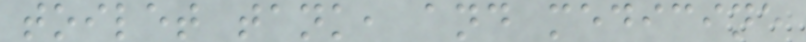toilet tank, and medicine
